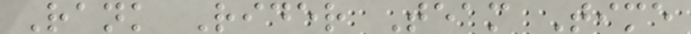Rank Rider Team Time
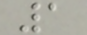1
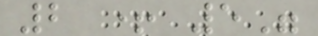2 + 5"
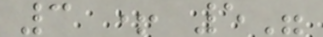3 + 5"
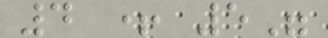4 + 5"
